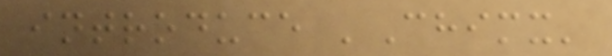introduce 'Chimx'
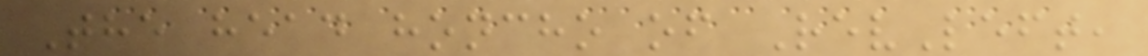The head honcho of RevLeft,
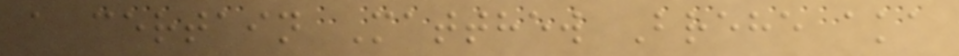a certain Matthew Brehe aka
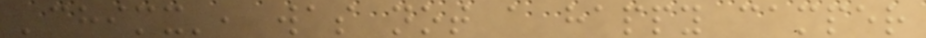'chimx', was not a happy camper
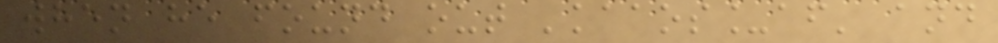when he found out 'kaaos_af' and
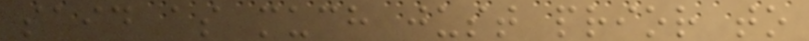said as much just prior to
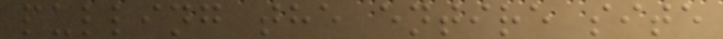pulling the entire site
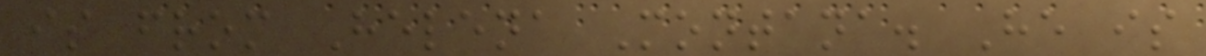is from Helena Montana. He is
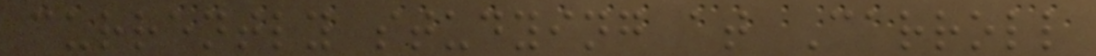currently studying at Carroll
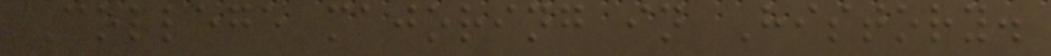College majoring in History.
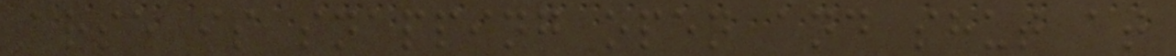arse is snapping open and shut at
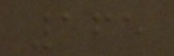165
